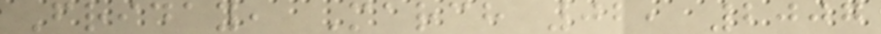Friday, March 02, 2007
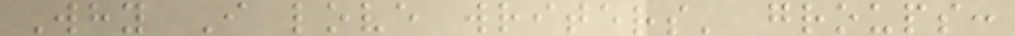Why I love writers' groups:
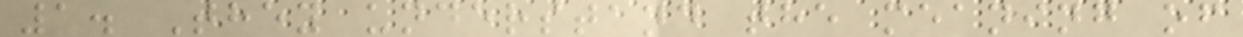1. They understand the meaning of
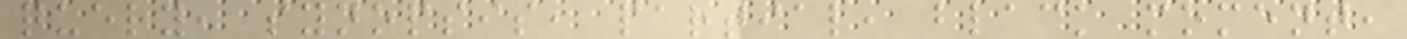query, synopsis, partial, black moment,
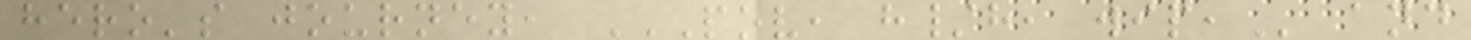hero's journey, POV, H/H, WIP, and
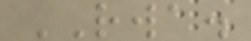RWA.
